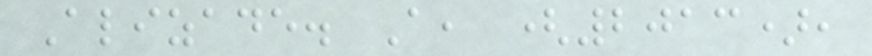Alizade. A, (2013),
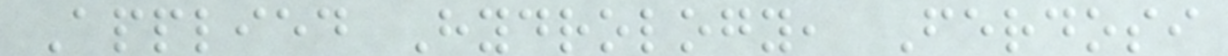Applied Hydrology, Ferdosi
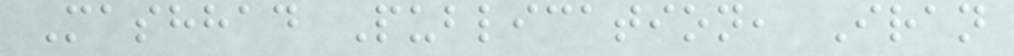Mashhad Publication, Iran
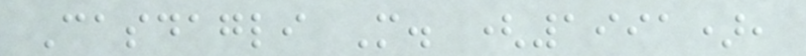Casdagli M. (1991),
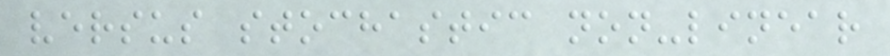versus stochastic non-linear
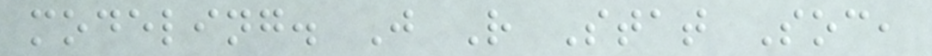modeling. J R Stat Soc,
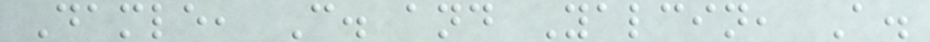Damle, C. and Yalcin, A.
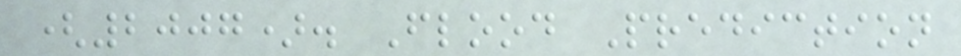(2007). Flood Prediction
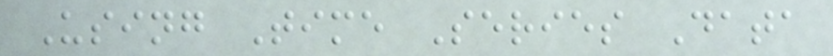Using Time Series Data
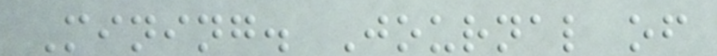Mining. Journal of
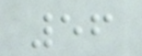56
